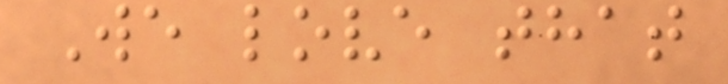We love that
